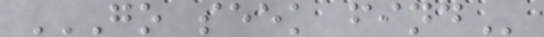GO SEEK FIND
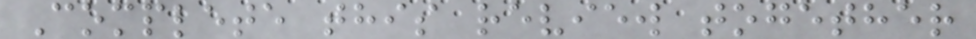Complete this review together
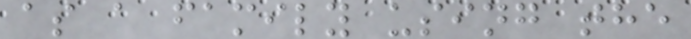as a family using the
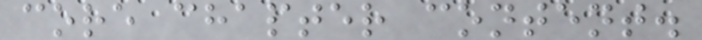core chapter content.
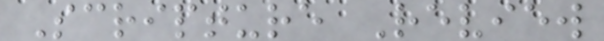Scripture Review
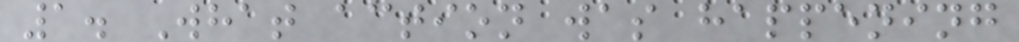1. What action was happening
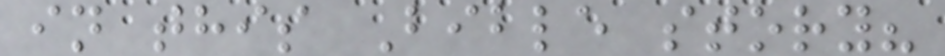in this Bible story?
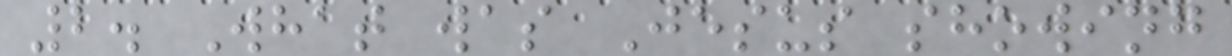2. What was Jesus showing
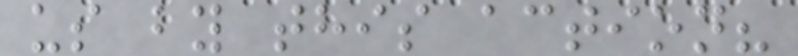us by this action?
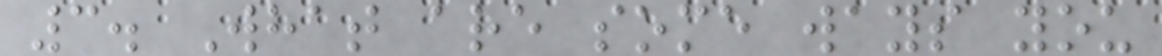3. What are some ways you
